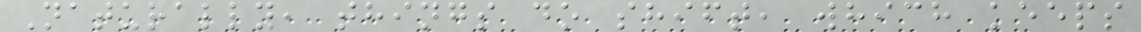Naturally, things do shift, which keeps
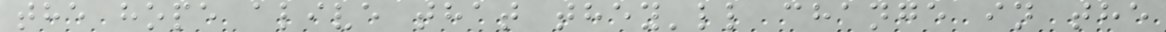the hope alive that they'll change in the
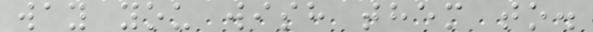way you wish them to.
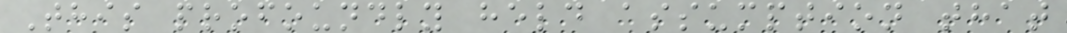This profoundly held assumption that
